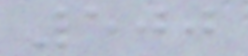500
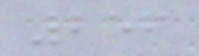256
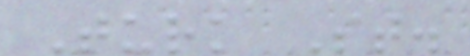Turk St.
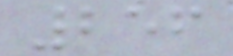256
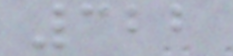322
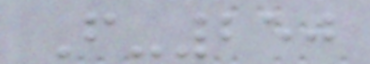F-250
